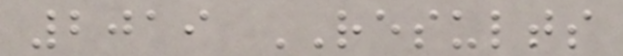2019 RESULTS
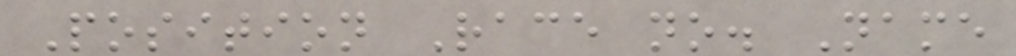Position Race no. Name
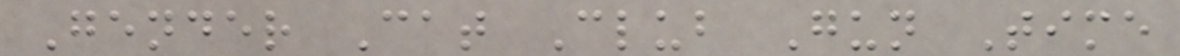Gender Cat Club Gun Time
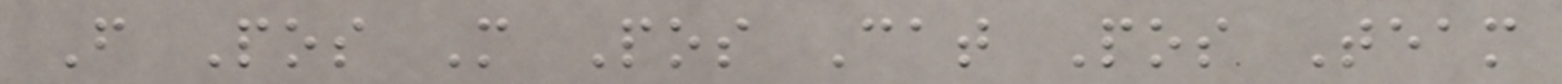F Pos M Pos Cat Pos Team
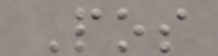Pos
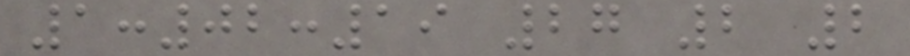1:02:19 27 2 2
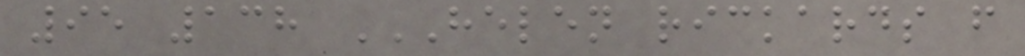95 138 HELEN RICKARDS F
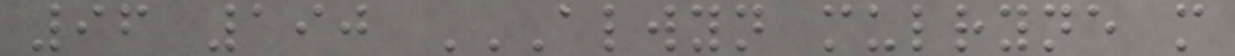96 190 ALWYN MULRYNE M
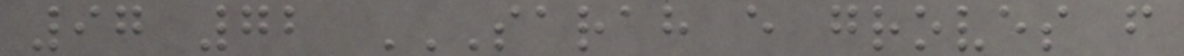97 72 SARAH E GROVES F
